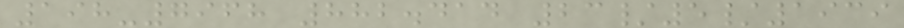198-7968 882.414 23/5/1939
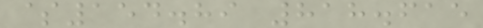$154.89 818.615
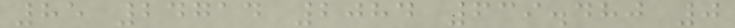85 24714 2084 639.480 0
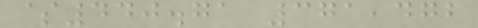$440.71 371,472
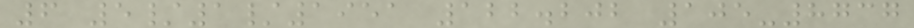6 5/1/1951 122.202 105-8737
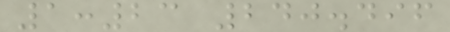1:23 240.496
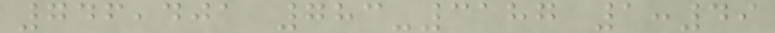746,401 783-3187 1:49
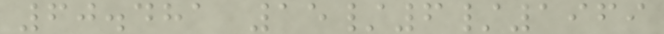60.481 15/6/1969
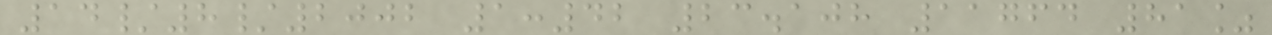14/8/2002 1:42 23.108 11764 81%
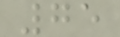75
